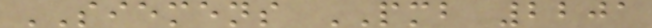SIEMENS PMB 2201
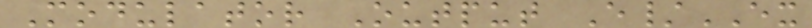Modulator Output E/EX
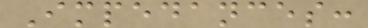Impedances:
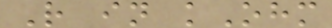R in kOhm
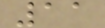11
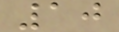10
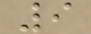9
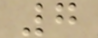7
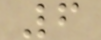6
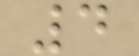4
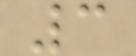3
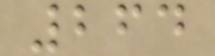264
